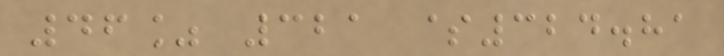46% 321 $324.81
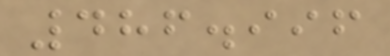486.996
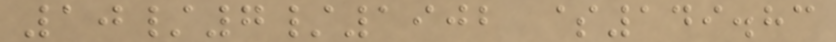10/7/1902 $149.83
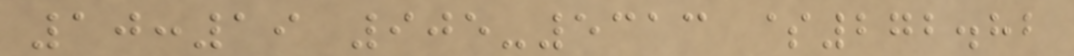10:19 905-5313 $272.82
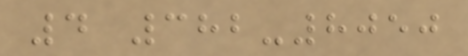4 382-8050
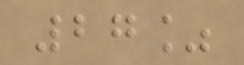27%
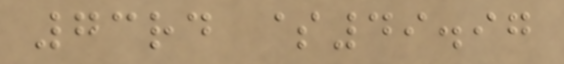73rd $49.97
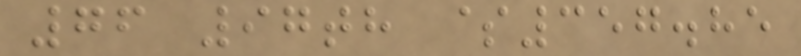76 97th $357.85
